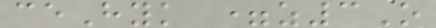ceHyk =z3O
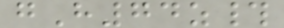gH74z#
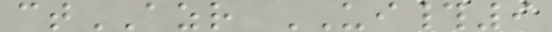ctAZR UI#9
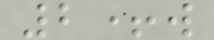2+w
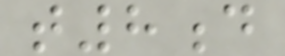t8d
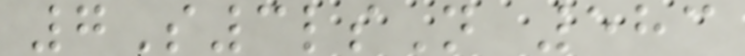7S3lsN 583
